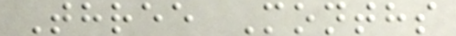Three Months
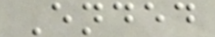Ended
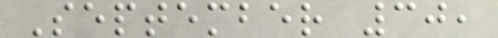September 30,
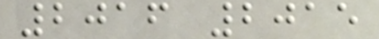2016 2015
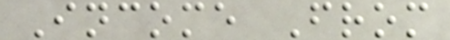Income From
